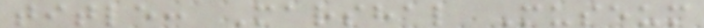title: Marshal Museum
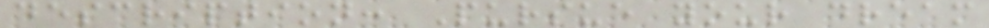description: Pursue your dream
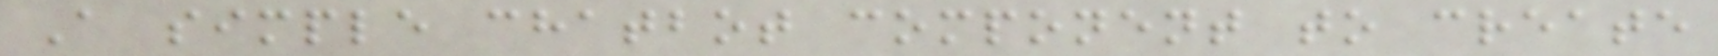A simple chatbot component to create
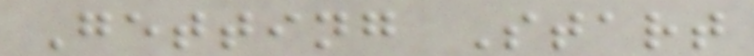Getting Start
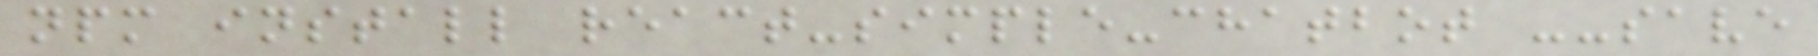npm install react-simple-chatbot --save
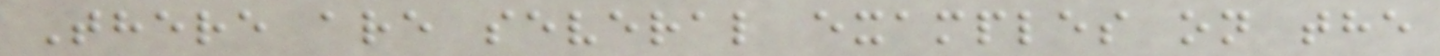There are several examples on the
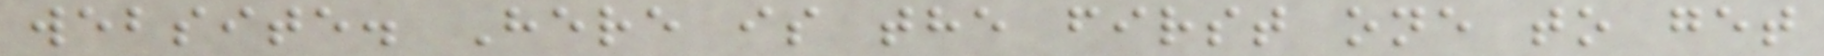website. Here is the first one to get
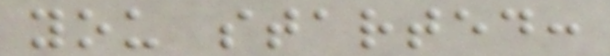you started:
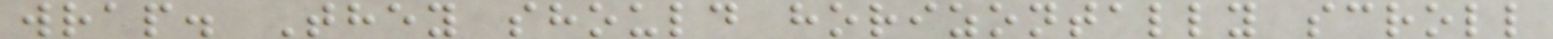wrap. They should horizontally scroll
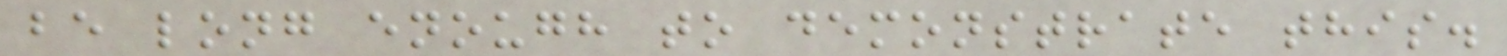be long enough to demonstrate this.
